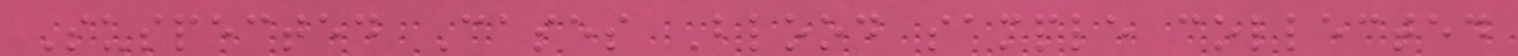Suspected Cases Blood sample collected
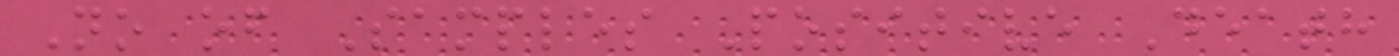No of Samples Positive Death
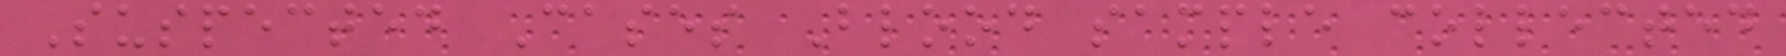Suspected Cases Blood sample collected
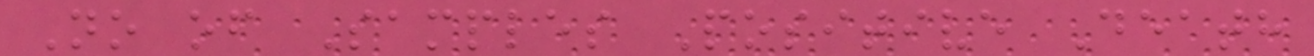No of Samples Positive Death
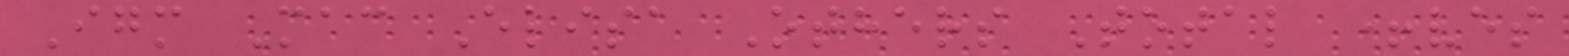Igm Mac Elisa Others Total +ves
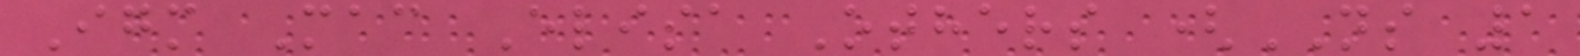Igm Mac Elisa Others (NS 1
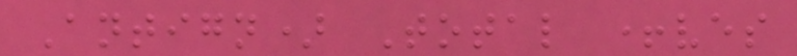Antign) Total +ves
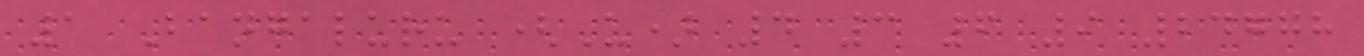1 Bangaluru (U) 4 3 6 9 24778
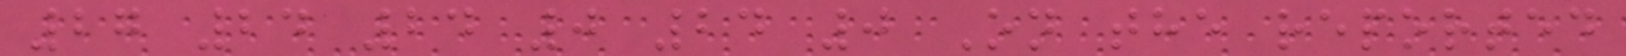27 24 24 0 24 0 On the reported
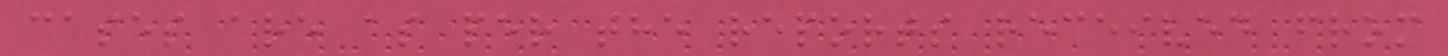cases are as per the reports received from
